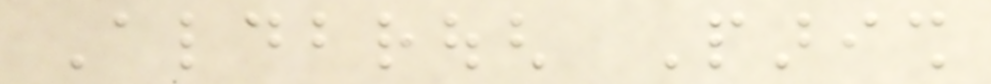Aldbrough Parish
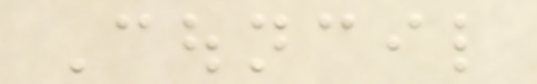Council
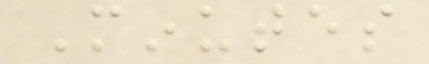Minutes
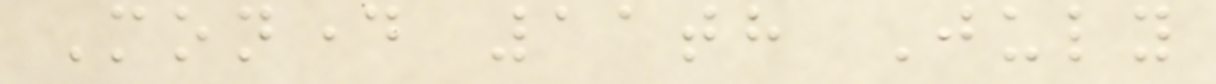Monday 11th July
